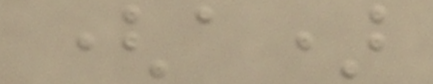(a)
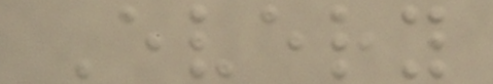Every
